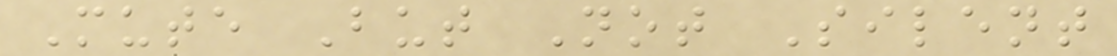Mute But Not Silent
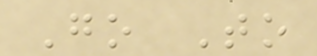Go To
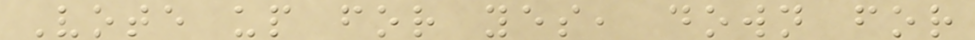Vote up for yes, down for
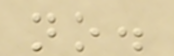no.
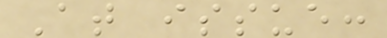At issue:
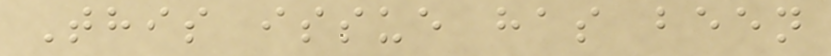This issue has been
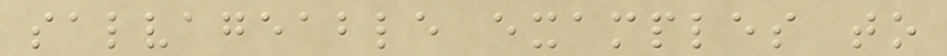salvageable examples to
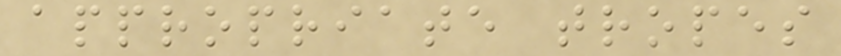appropriate tropes
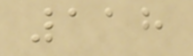118
